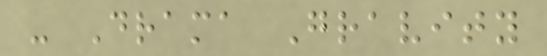- Drama Gravity
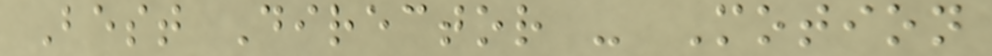Best Director - Motion
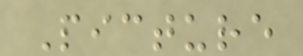Picture
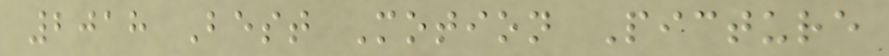2018 Best Motion Picture
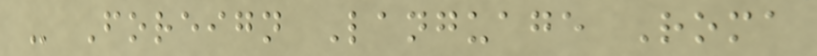- Foreign Language Roma
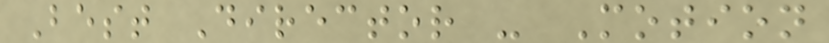Best Director - Motion
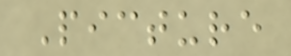Picture
